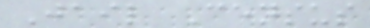Jail Census
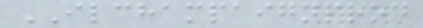ILCHAMPAIGNPROD
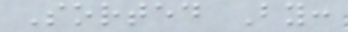Sorted By:
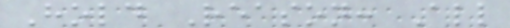Hold Reason: All
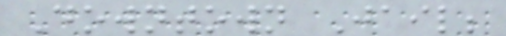Downtown Jail;
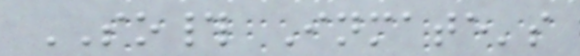SO# Inmate's
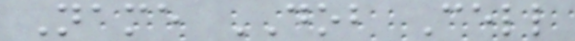Name DOB Cell
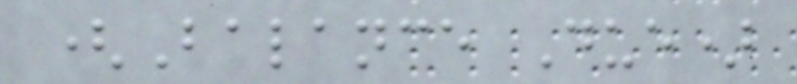(Balance Due)
